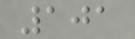101
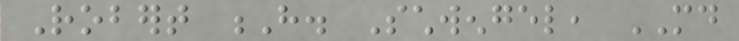Robert H. Schwengel, MD
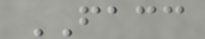FACC
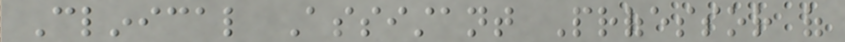Clinical Assistant Professor of
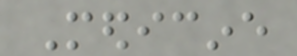Medicine
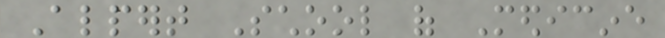Alpert School of Medicine
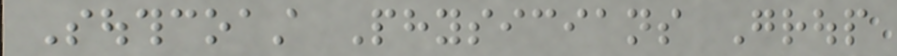Southcoast Physicians Group
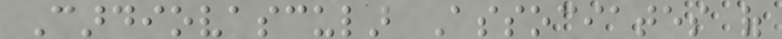Cardiovascular Associates of
